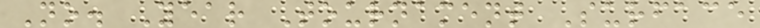No. Year Tournament Surface
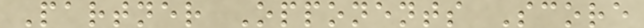Partner Opponents Score
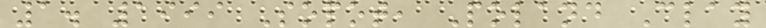1. 1999 Sopot, Poland Clay
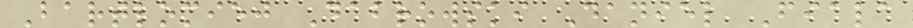Bartlomiej Dabrowski Daniel Fiala
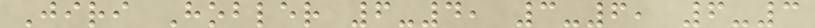Jiri Hobler 6-4, 3-6, 6-3
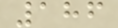186
